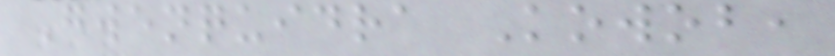Gwenquidra Kowob,
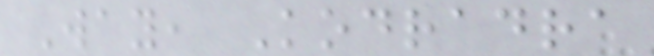Way, Kodradra
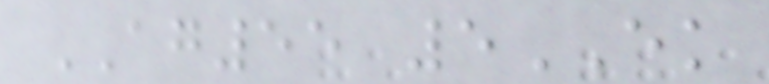AG55 5EK
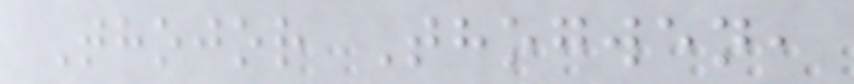Thojor Thogwen,
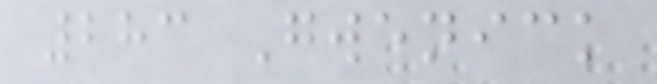283 Gwenick
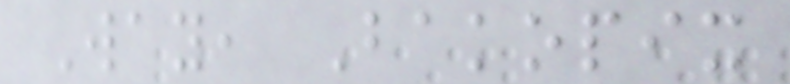Way, Bakopix
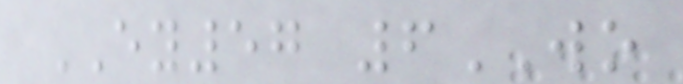EY57 6WO
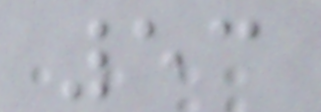53
